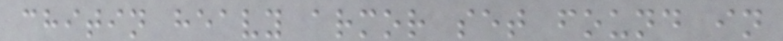chitin heavy armor set found in
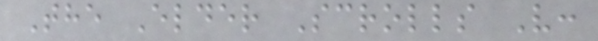The Elder Scrolls V:
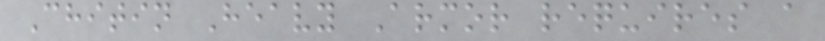Chitin Heavy Armor requires a
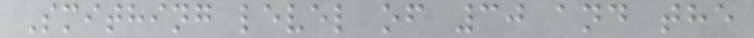Smithing level of 30 and the
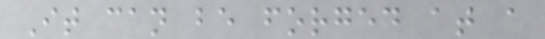It can be forged at a
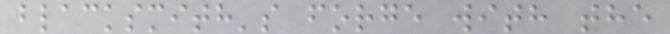blacksmith's forge with the
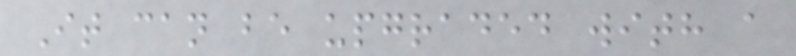It can be upgraded with a
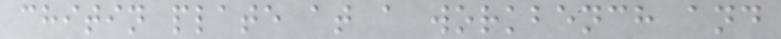chitin plate at a workbench and
